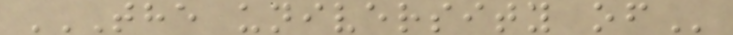THE UNIVERSITY OF
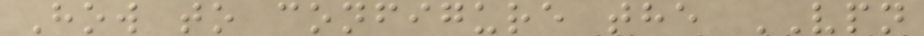How to configure the VPN
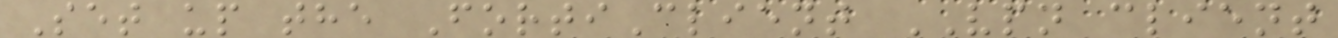Set up the FortiClient VPN client
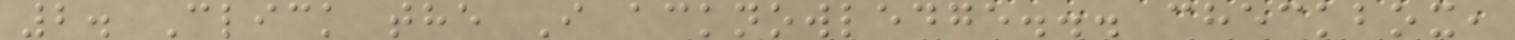2. Click the I acknowledge... checkbox,
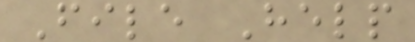File Help
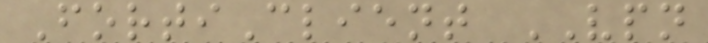FortiClient VPN
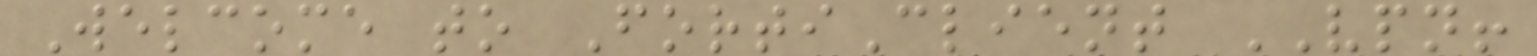Welcome to FortiClient VPN!
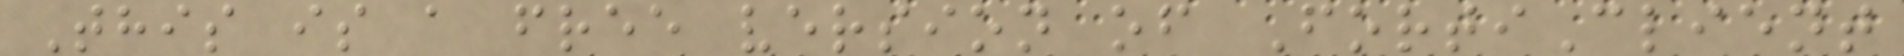This is a free version of FortiClient
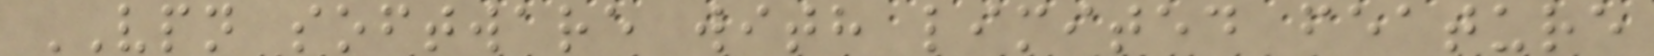VPN software with limited feature
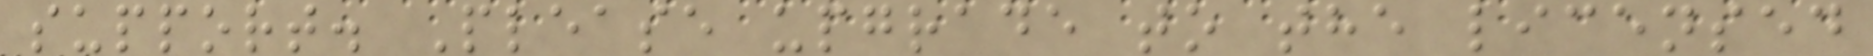support. Please upgrade to the licensed
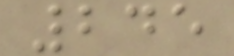245
